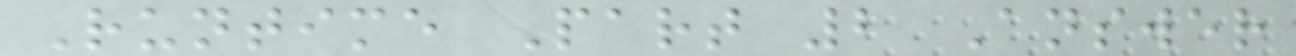Runtime Part 2 Answer
